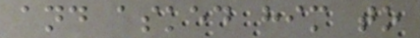and asked him to
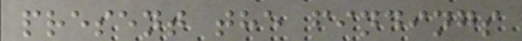present the findings
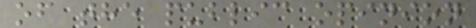of the public opinion
